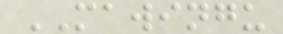MAWINGU
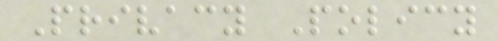Privacy Policy
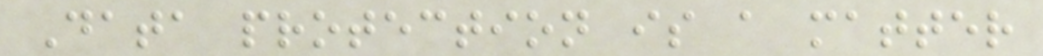Data protection is a matter
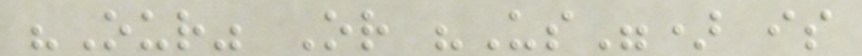"Our" Or "Us") is
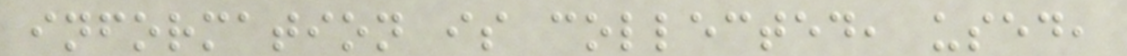information is collected, used,
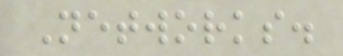Networks.
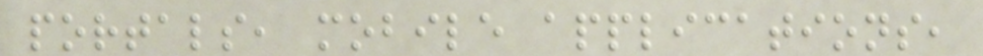portals, mobile applications,
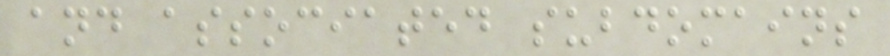and associated subdomains
